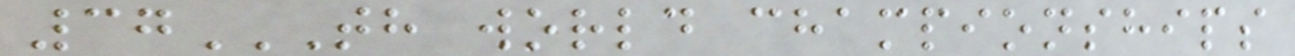37TH WORLD CHAMPIONSHIPS
